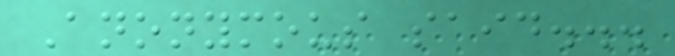Anonymous said...
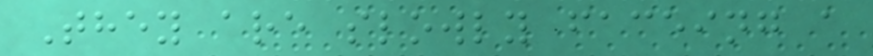They are slowly faceing a
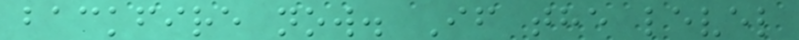backfire now. If the level
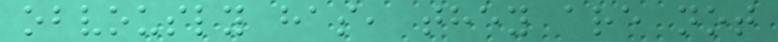obvously has, they are not
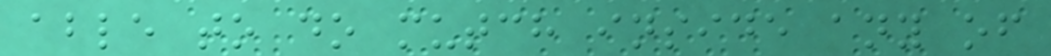able to do mutch inside any of
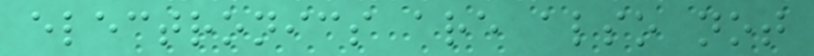electronics are also not
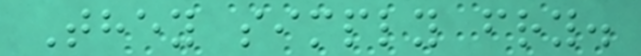They simply fry.
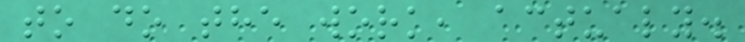to do the work, actualy.
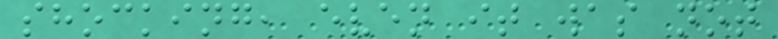shocking, even it was not
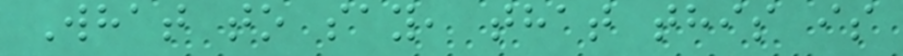What to say, that this is
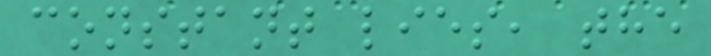constant lies, the
